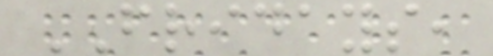FRIDAYS,
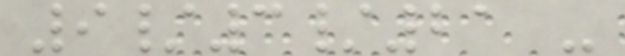9/3/21 -
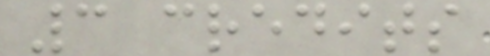3 credits
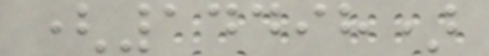(14498)
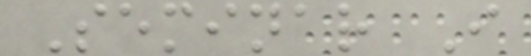Seminar I
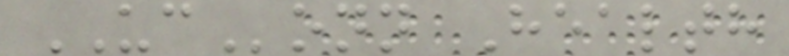UConn Health
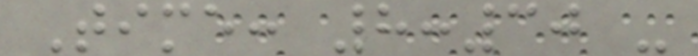Time: 8:30 -
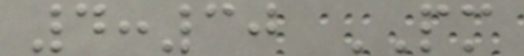4:30 PM
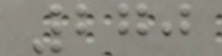270
